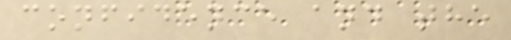confidence and the
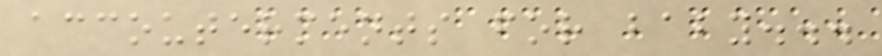accouterments for baby...
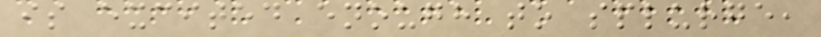is excited enough to splurge,
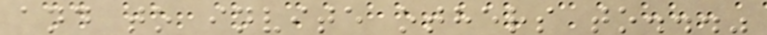and to invite others to..."
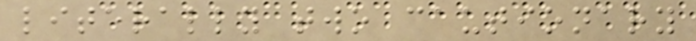literally two cautionary
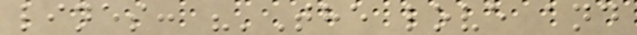lines: "'The love and
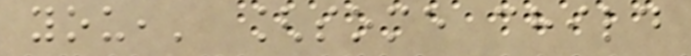you,' [some child
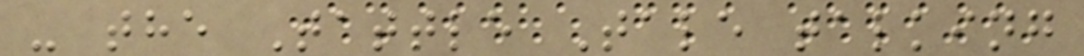- the Tattle Tale talking
